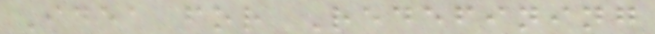Idea for Redefining
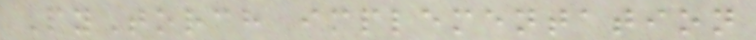PyTorch implementation
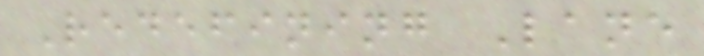Redefining Lane
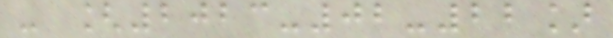- [2023-02-22]
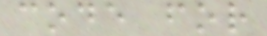code for
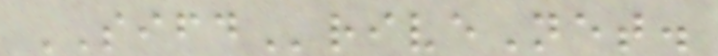SIFDriveNet.
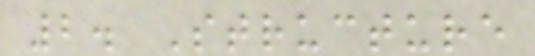2. Structure
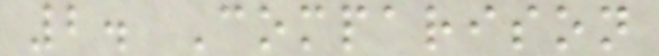2. Comparison
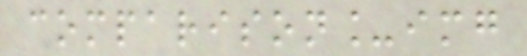comparison_img
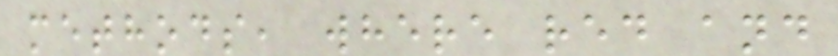methods, where red and
